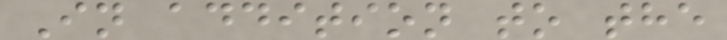In addition to the
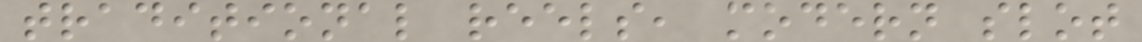traditional reels, modern slot
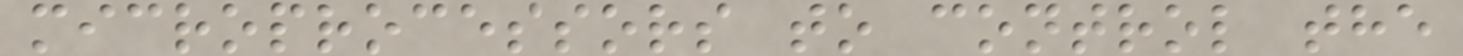microprocessors to control the
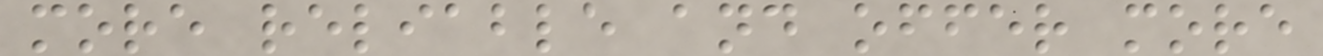more reliable and offer more
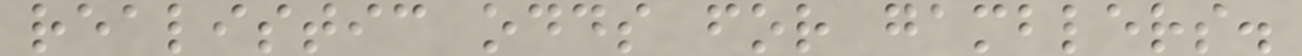realistic odds for gamblers.
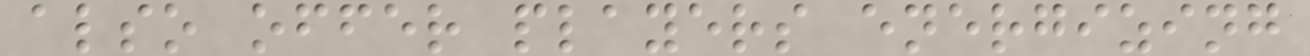also offer players energizing
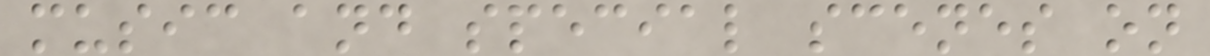music and special scenes on
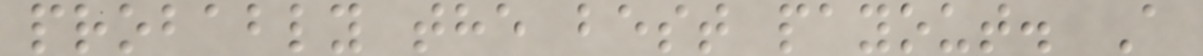probably the best payout. A
